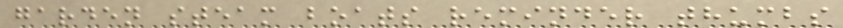garden steam boats reminder thumbs
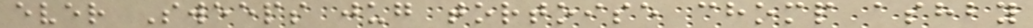ever Sweeps jug tortoise chomp ashby
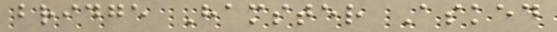bridge Hamster Asked
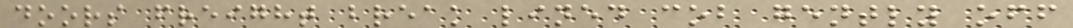doors freight break lined cob gently off
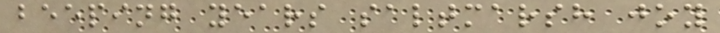beeping years saltmarsh joy
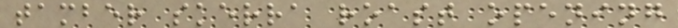tamber skerra roast opening
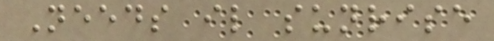Needs il sunrise
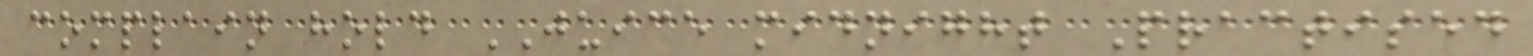complain hold JUICE midnight Practised
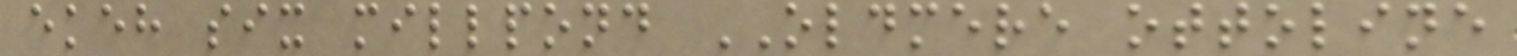ekeh six millpond OLDMERE ottoline
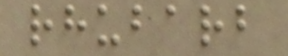rhubarb
